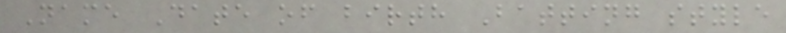Name Date of birth Batting style
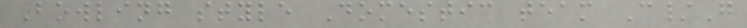Bowling style Domestic team C/G
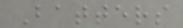Batters
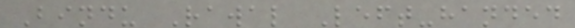Bindu Rawal Left-handed
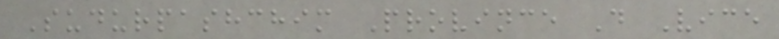Sudurpashchim Province D Vice
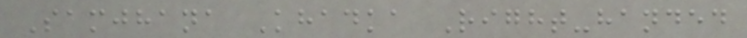Samjhana Khadka Right-handed
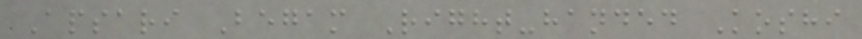Apsari Begam Right-handed Koshi
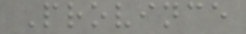Province
